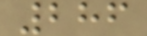286
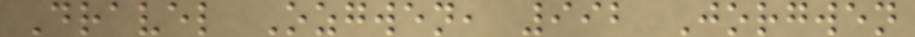Dravel Ozgwen, 992 Jorgwen
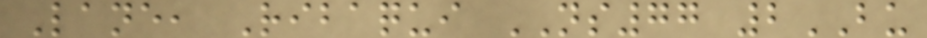Lane, Ribaqui NS77 2BU
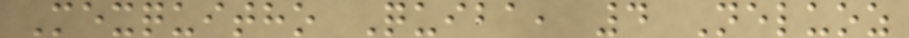Mexquitho Quiba, 4 Neluoz
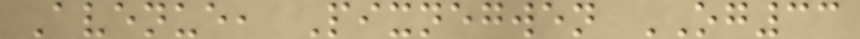Avenue, Pixnegwen OG33
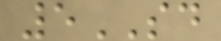5SD
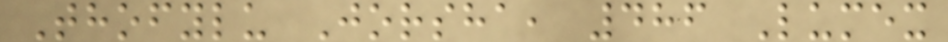Thofylu Jorsha, 486 Lumex
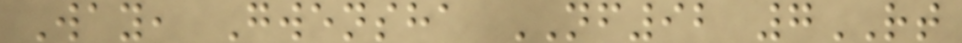Way, Gwensha NF92 7RT
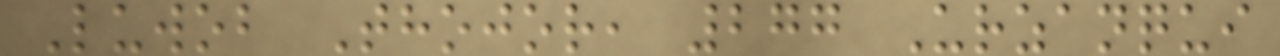Luwob Thojor, 277 Urzanqui
